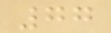77
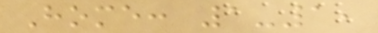Home: 1-1,
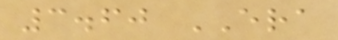3.60 ERA
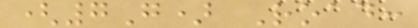(7G) Road:
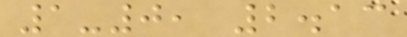1-0, 2.13
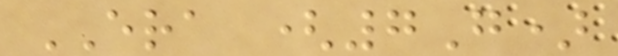ERA (7G)
